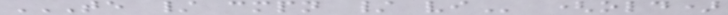TE / CMPN / VI (old)
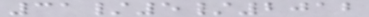31/5/2012
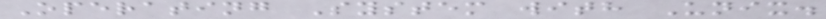Operating System with Unix.
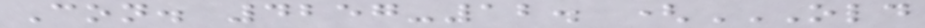Con. 4257-12. (OLD
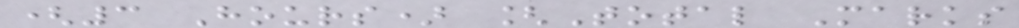(3 Hours) [Total Marks
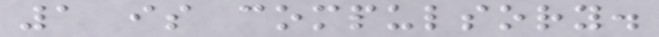1 is compulsory.
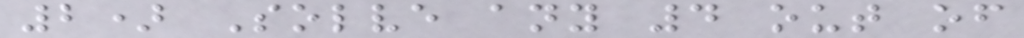2) Solve any 4 out of
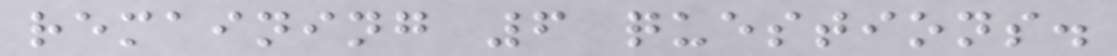remaining 6 questions.
